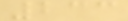233
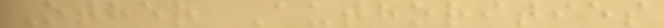Other Authorities
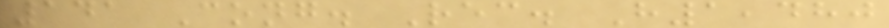141 Cong. Rec. H1,480
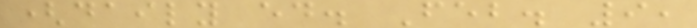(daily ed. Feb. 9,
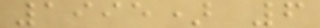1995) 6
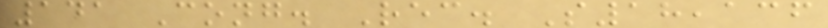141 Cong. Rec. S18,136
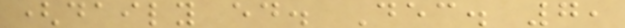(daily ed. Dec. 7,
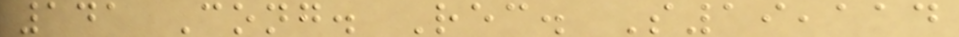141 Cong. Rec. S19,114
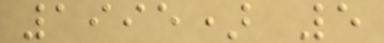1995) 5
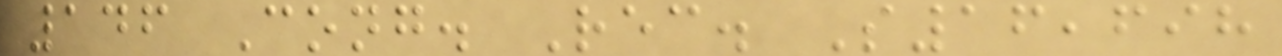146 Cong. Rec. S16,698
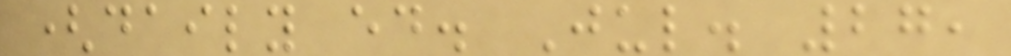(daily ed. Jul. 27,
